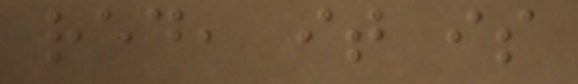red, it is
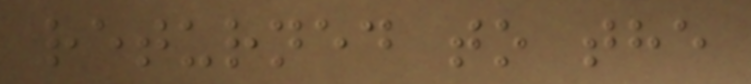returned to the
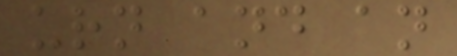urn and an
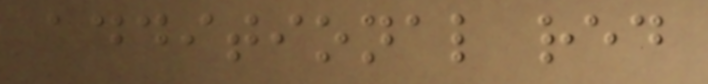additional red
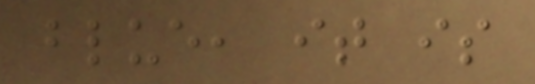blue, it is
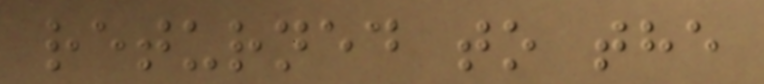returned to the
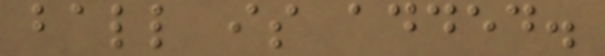ball is added.
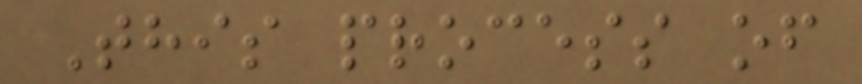This process of
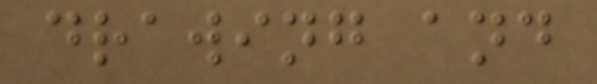drawing and
